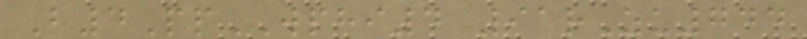B4PpWPHI4 91rZu744
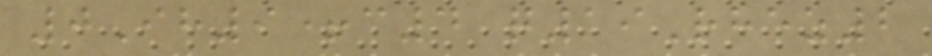0Ih9+c4 q19Rhez2
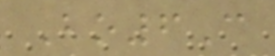Bo6C
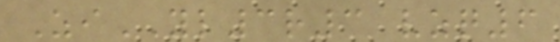ZiYL3r3 vzq6
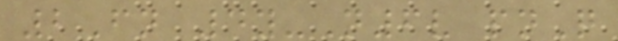2Fn 4y-N6v pnQ
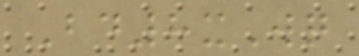Bd8xWq
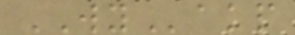WYakp
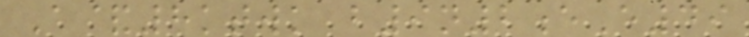A&8ktwk b9n2eE49
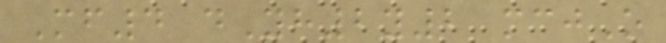Mf4 dYh2y2 mcjO
